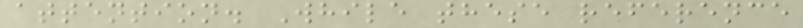attention. While these reference
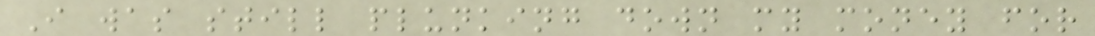I was still plunking down my money for
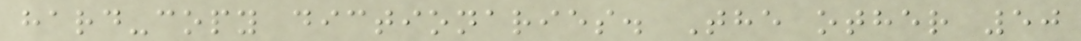hard-copy dictionaries. The other 50
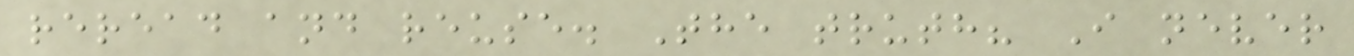reread and reuse. The truth? I never
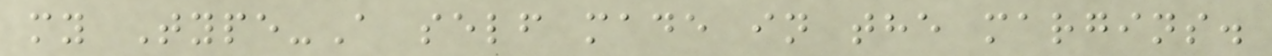my Type-A self made in the margins.
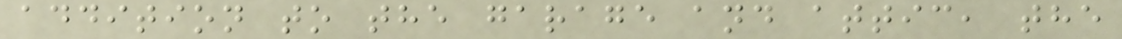addition to the garage and attic, the
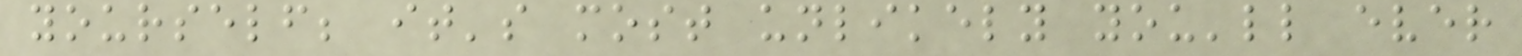yourself; it's most unlikely you'll ever
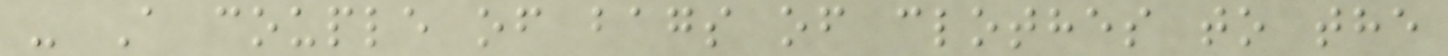- A couple of bags of clothes to the
